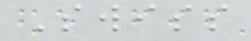Swiss
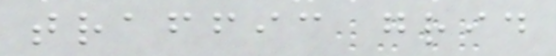traffic grid
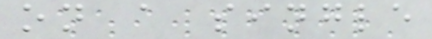on a single
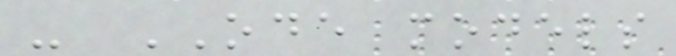- ODE models
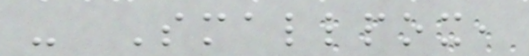- Smallpox,
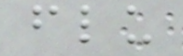flu
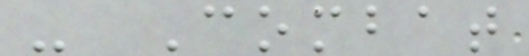- Combat
